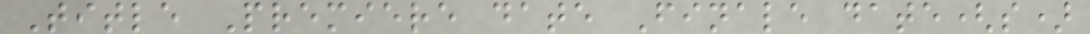Title Premiere date Finale date(s)
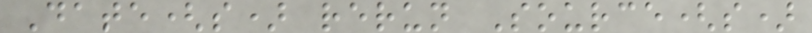Date(s) rerun Source(s)
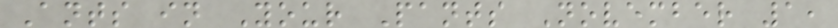Ants in Your Pants November 1,
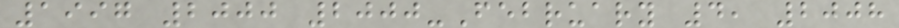1997 2000 2000-February 4, 2008
